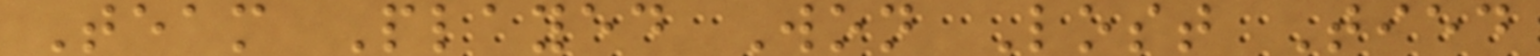Team Played Won Lost Tied
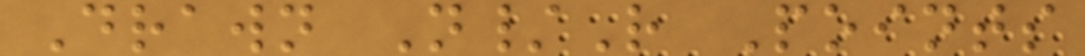Drawn N/R Points
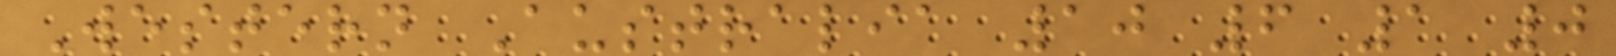Western Australia 10 6 1 0
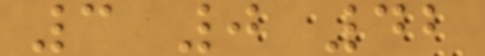3 0 42
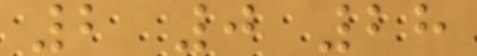2 0 28
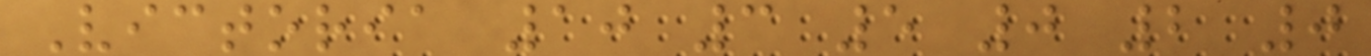Victoria 10 3 5 0 2 0
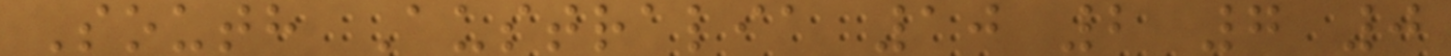South Australia 10 2 7 0
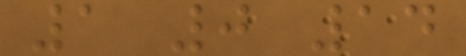1 0 14
